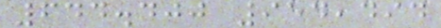644.400 954,494
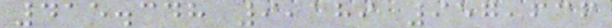415.348 9,189 957,636
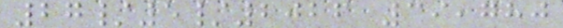27/5/2026 39,780
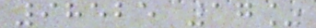98525 17%
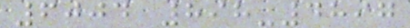6004 898-4897
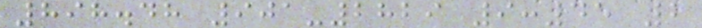898.48 901-2829 9:45 2
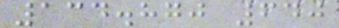134.870 640
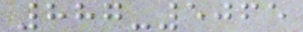887-5065
